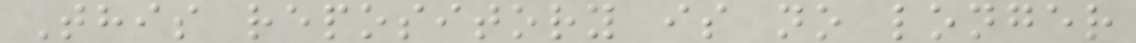This repository is no longer
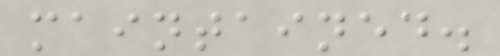maintained.
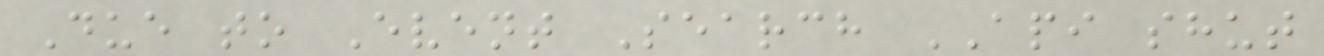Due to Event Search API shut
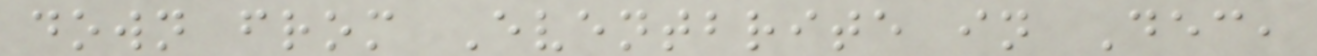down from Eventbrite in Dec,
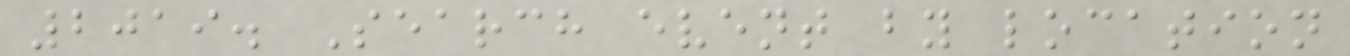2019. Search event by location
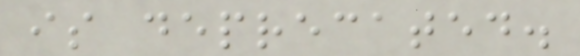is deprecated.
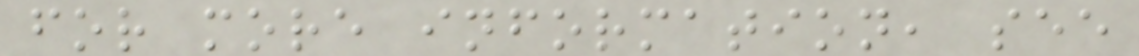for more information, see
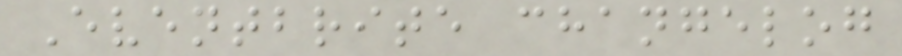Eventbrite changelog
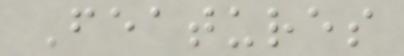Features
